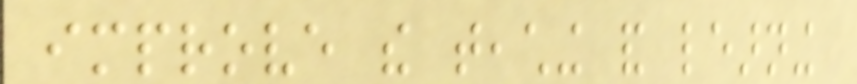improve the teaching and learning
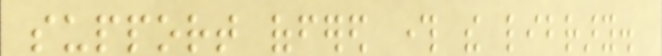support offered through the library.
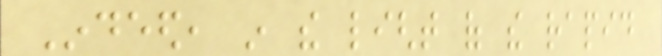Indeed, in the light of the rapid
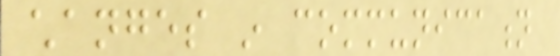changes in communication
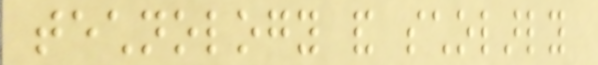technology and scholarly
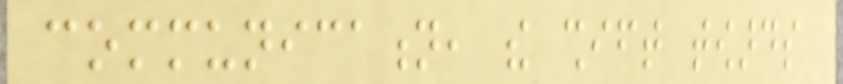communication, the shift towards
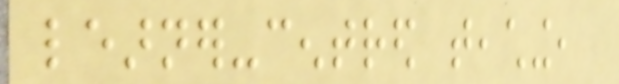learner-centred teaching,
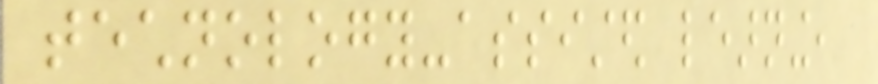technology-assisted learning,
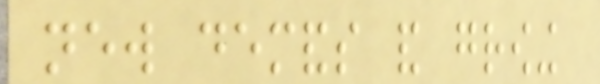new demands and growing
